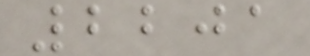2201
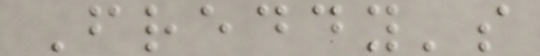Freddy's
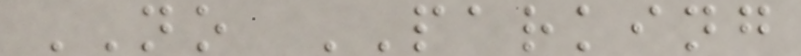NO PARKING
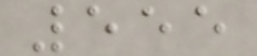555
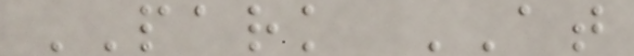PARK AT
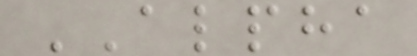ALPHA
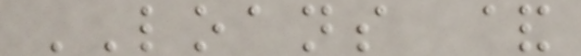LOANS &
